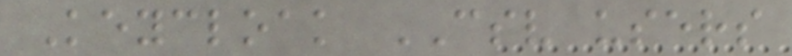Keycloak CSV users
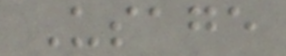Usage
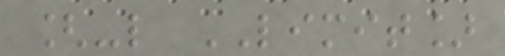[-l LIMIT]
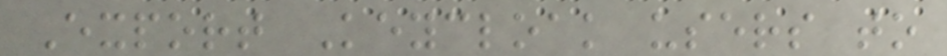Export Keycloak users to
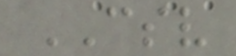CSV
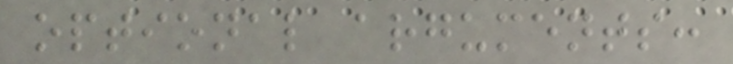optional arguments:
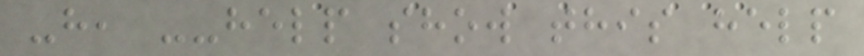-h, --help show this help
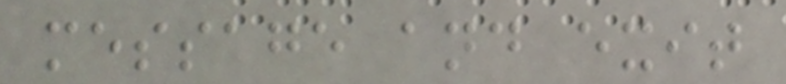message and exit
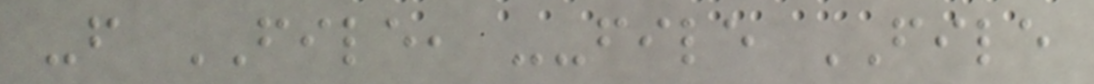-f FILE, --file FILE
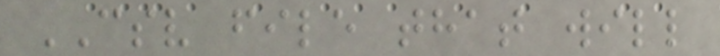CSV file that will
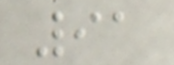91
